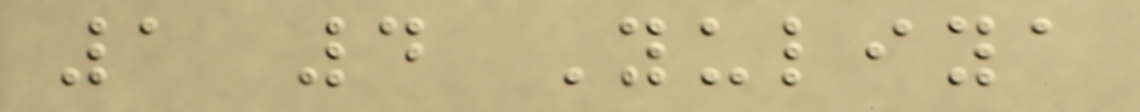1 4 Yuliya
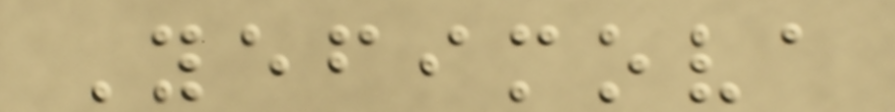Yefimova
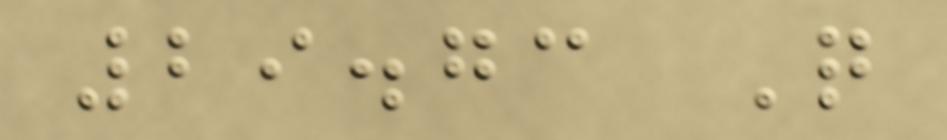29.73 Q
